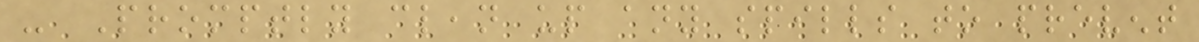- Promptly clean up any spills to prevent
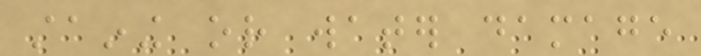staining or water damage
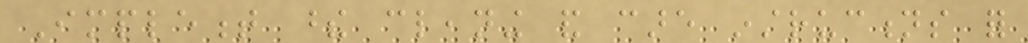Implement these cleaning and care instructions for
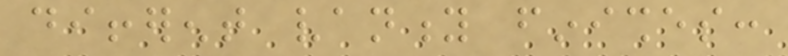different vanity finishes:
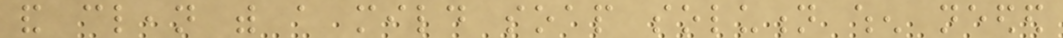and clean with a mild soap solution when needed
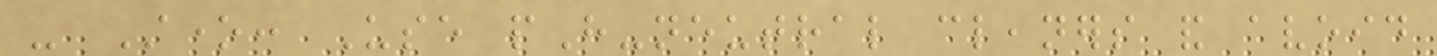- Stone: Use pH-neutral cleaners and avoid
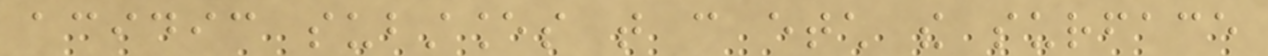acidic substances that can etch the surface
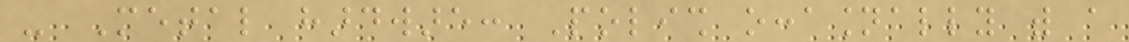- Metal hardware: Polish occasionally with a
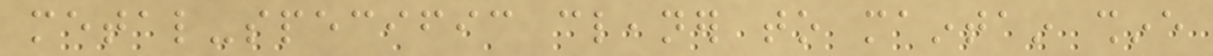metal-specific cleaner to maintain shine
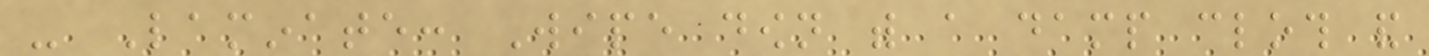- Laminate: Wipe down with a damp cloth and
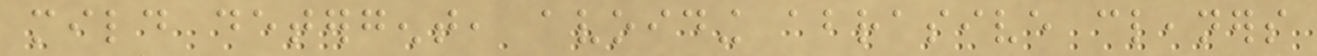mild detergent, avoiding abrasive cleaners
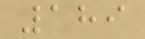189
